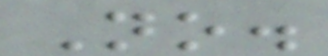No.
